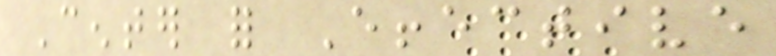Center for Effective
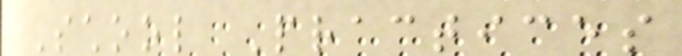School Practices
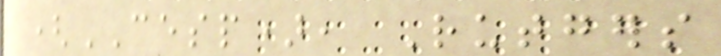(CESP), Rutgers
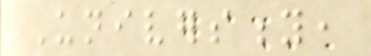University,
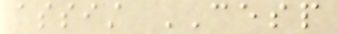assist CESP
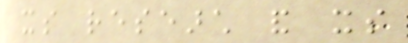its research and its
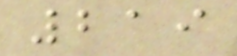219
